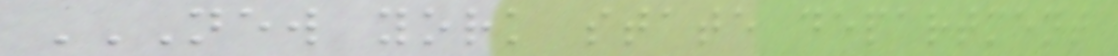NEW YORK STATE DEPARTMENT
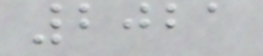2021
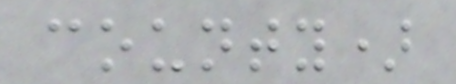county)
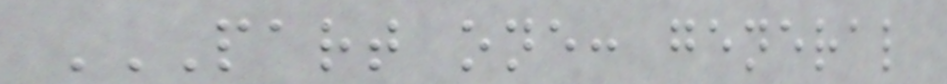PART ONE: GENERAL
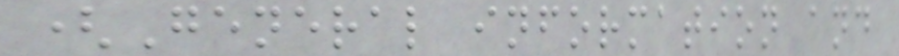(General information and
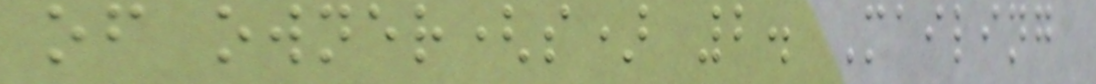of owner(s) 2. Mailing
